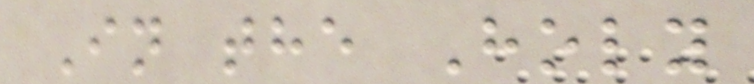In the Holy
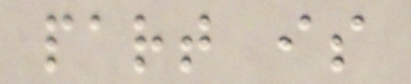part is
